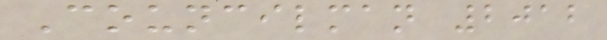Councilman 2012
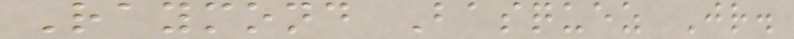Raymond Basquez Jr.
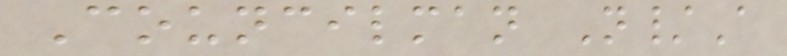Councilman N/A
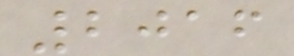2016
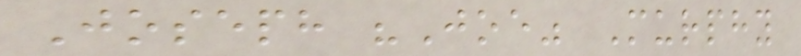Joseph "Joe" Murphy
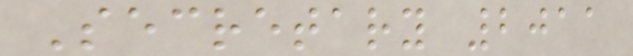Secretary 2011
